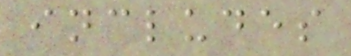includes
